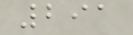291
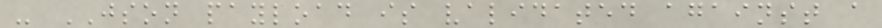- JSON payload is validated against a
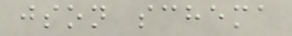json schema
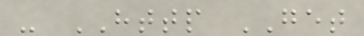- HTTP GET
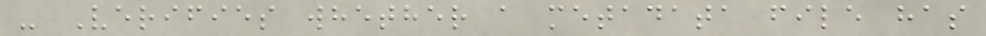- Verifies whether a metadata file has
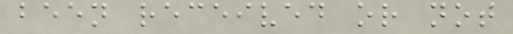been received or not
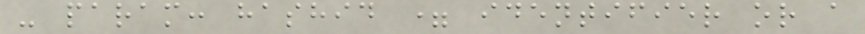- param: hashid = identifier or a
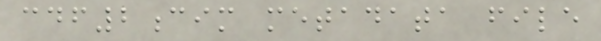cdf2cim metadata file
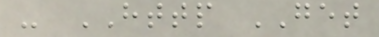- HTTP GET
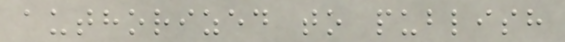authorized to publish
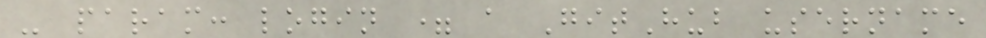- param: login = a GitHub username
